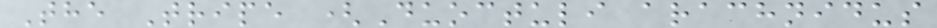The Tripe (Duoctuli arachnidus
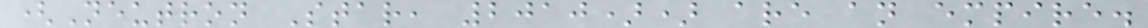(Neutron Star, 2010)) are an empire.
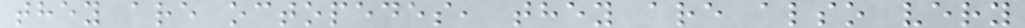they are octopedes, they are also very
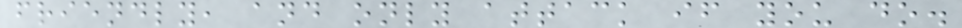friendly, and only attack if you do.
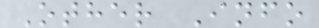Other Info
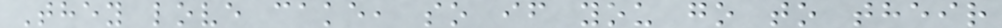They love cake, so if you go to their
